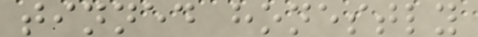tinned honestly
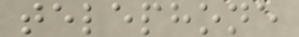telephone
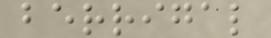berrigal
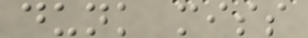dunk miss
